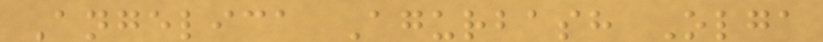Angelica Agurbash Olga
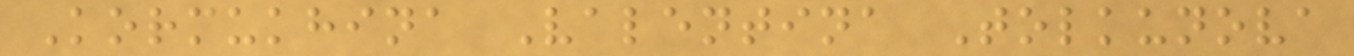Kormukhina Valentina Tolkunova
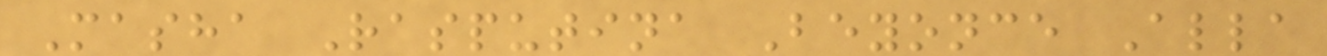Masha Rasputina Beyonce Alla
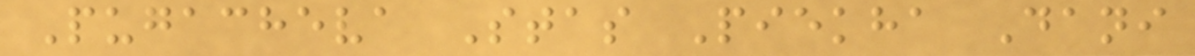Pugacheva Stas Piekha Dani
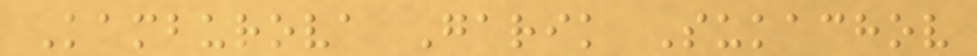Kamburova Garik Sukachov
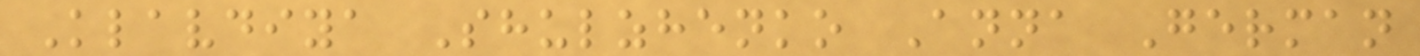Klavdiya Shulzhenko Anna German
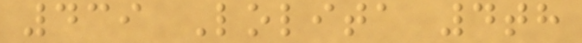439 Lolita 4th
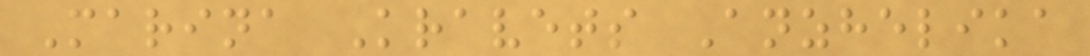Marina Kravets Anzhelika
